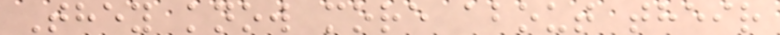They know more about their
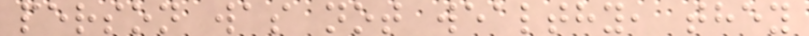person was not wealthy, they
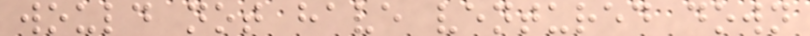would not have ventured down
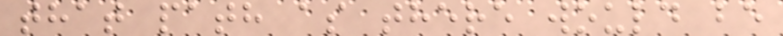that path as there would be
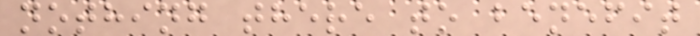nothing there to benefit
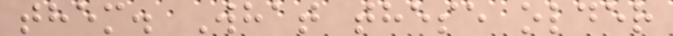them. What these older
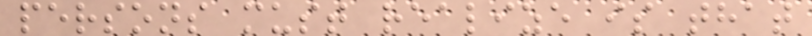persons must realize is that
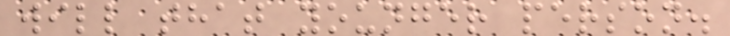will that younger person.
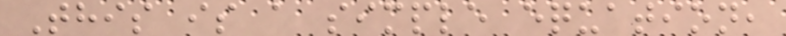This is a simple equation,
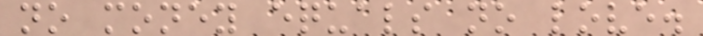no money equals no love.
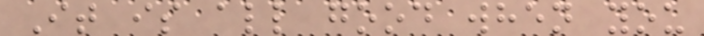It is all good when you
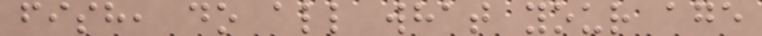fish, do all what your age
